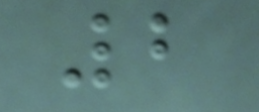2
